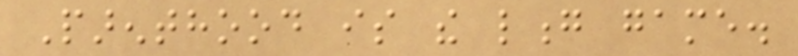Parenthood is the long game.
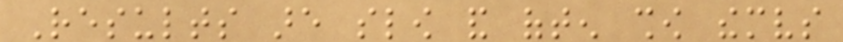Results are slow and often show themselves
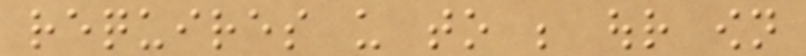requires us to be our own
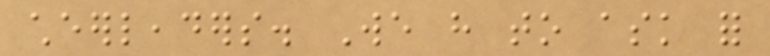cheerleaders. We have to ask for
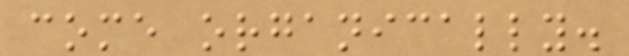come organically.
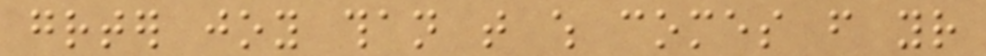greater joy than that which comes from your
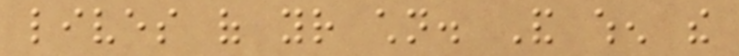lives of your children. And when the
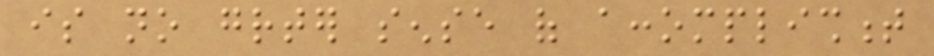is no greater sense of accomplishment
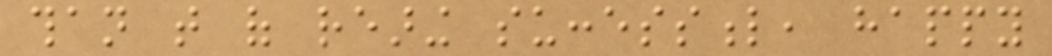than that of rearing successful, happy
